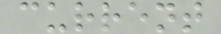current
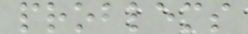problems
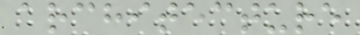architecture
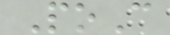PoC
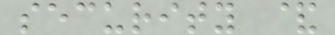security &
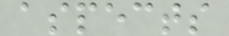aspects
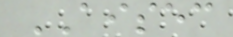AISEC
